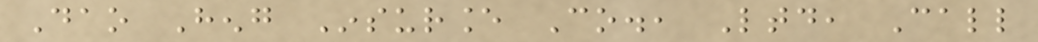Dao Heng Insurance Co., Ltd, Call
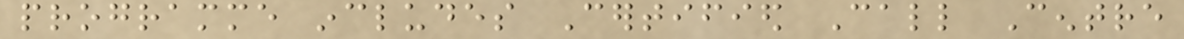programme includes Certified Call Centre
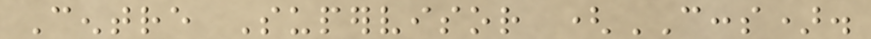Centre Supervisor (CCCS).
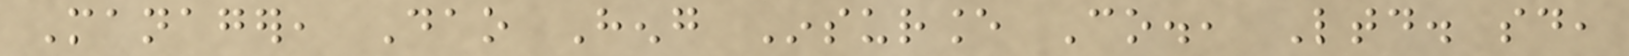Manager, Dao Heng Insurance Co., Ltd. said,
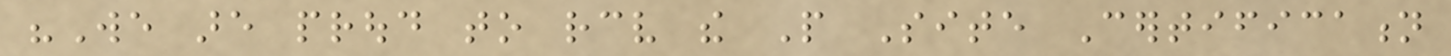"We are proud to receive the People Site Certification
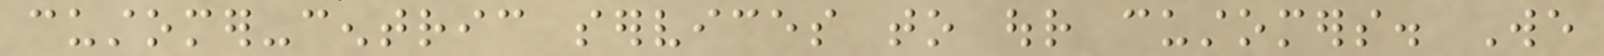customer-centric services to our customers. We
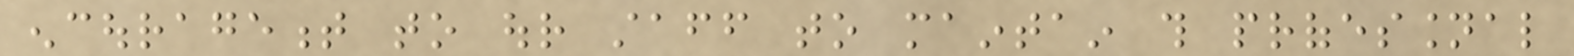encouragement to our staff to maintain this professional
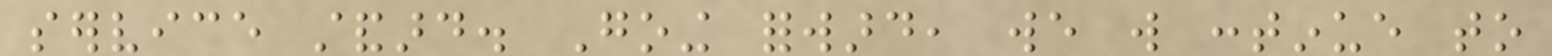service standard. Going forward, we will continue to
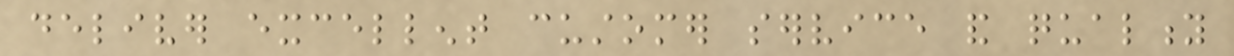deliver excellent customer service and quality
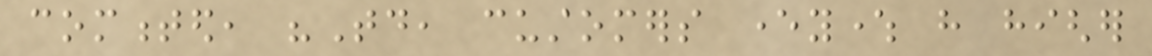commented, "Today, customers everywhere have higher
